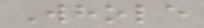Whole
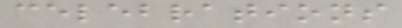celebrations
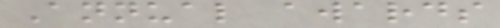Annual awards
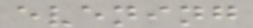evening
